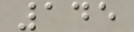145
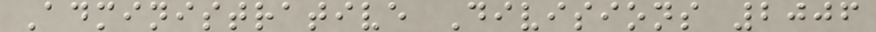Administrative Divisions 2006
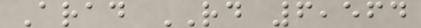Arad RD 6,564
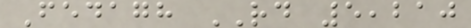Fedagh RD 5,210
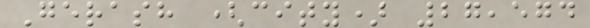Gerash (city) 27,574
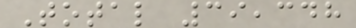Total 39,348
